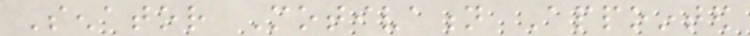Senator Motivation Appointed
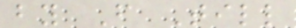by From Till
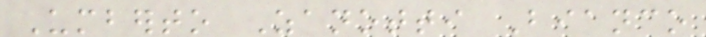Umberto Zanotti Bianco
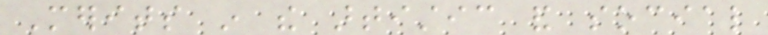Merits in the artistic and social
